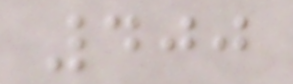400
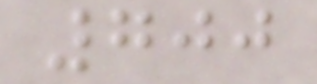700
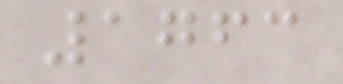1763
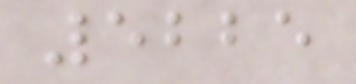5225
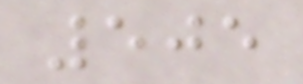505
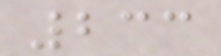233
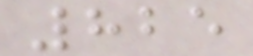825
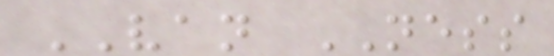VAN NESS
